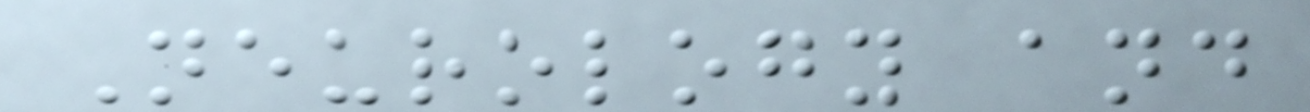Neurology and
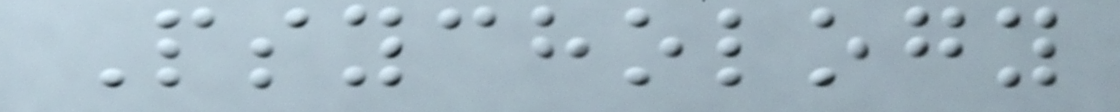Psychology
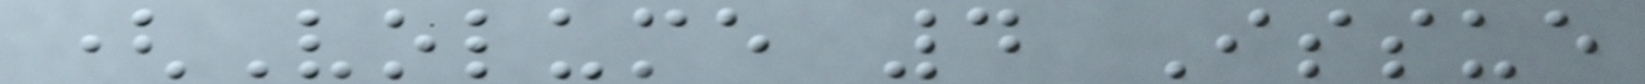(Volume 4 Issue
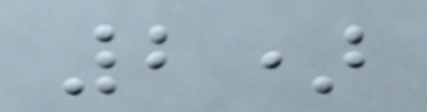2)
